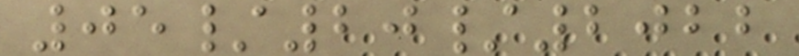05/20/2022
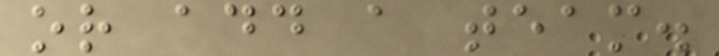or add a team.
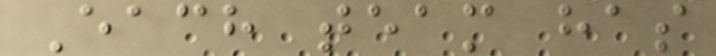Each team has
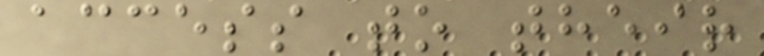access to their
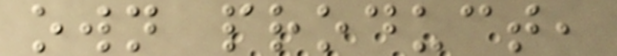own product,
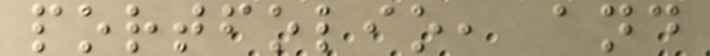portfolio, and
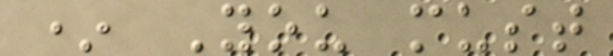* You must
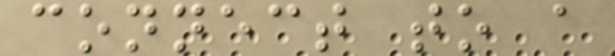connect to a
